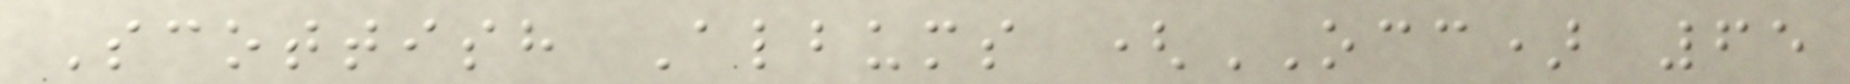Scottish Albums (OCC) 65
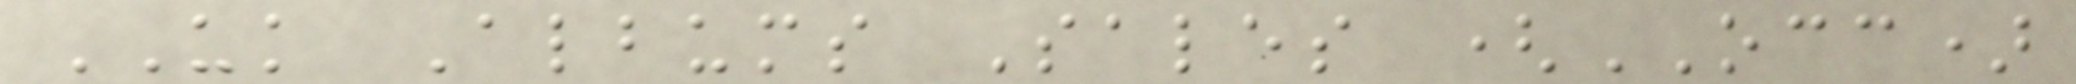UK Albums Sales (OCC)
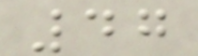47
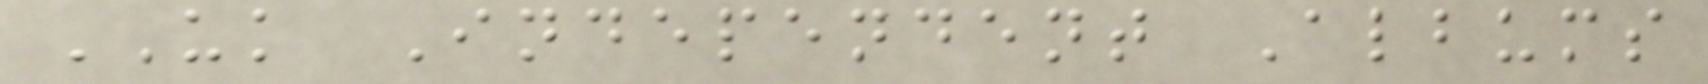UK Independent Albums
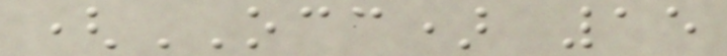(OCC) 15
